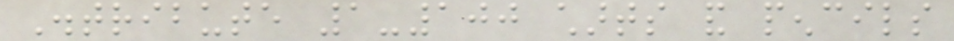Distribute 1-100 charts and pencils
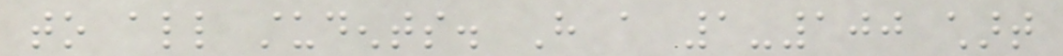to all students. Have a 1-100 chart
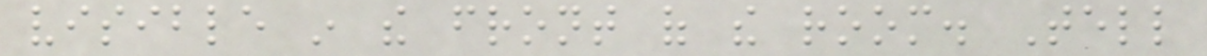visible in the front of the room. Tell
